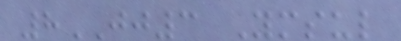8JJ3 Ymsul
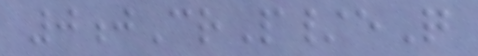0jCrP/eQ
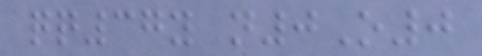qq37y n0O0
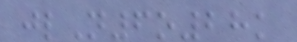jlN6o28k
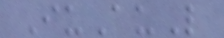IuAuL
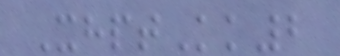XhptKk2
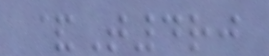&T4rj
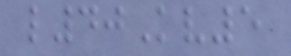l40Kv5
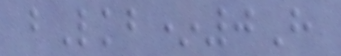bLkb*0H
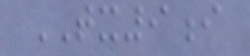TX9i
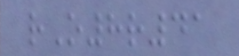rO8r41
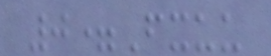0=Fxuu
